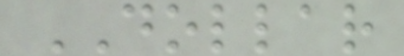DOLLAR
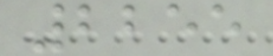2255
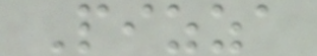Pizza
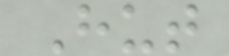Hut
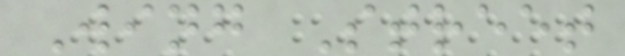Wing Street
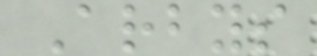Arbys
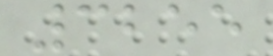3255
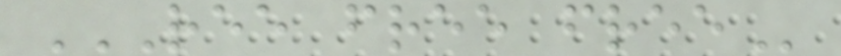REE FREE FREE
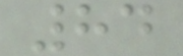84
